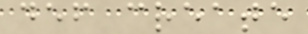def create
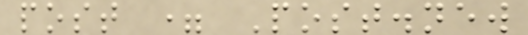post = Post.new
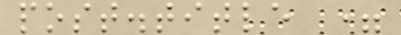post.title =
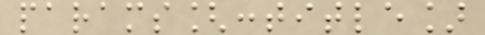params[:title]
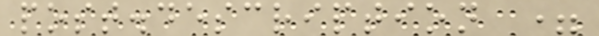post.description =
